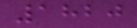1820
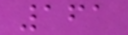161
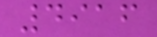4916
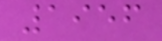1956
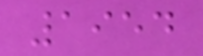1954
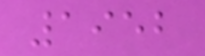1952
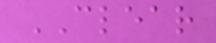CLEAR
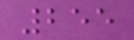255
